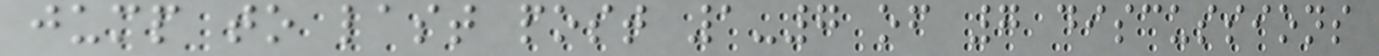jump to last post 1-7 of 7 discussions
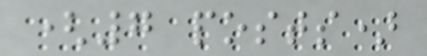(7 posts)
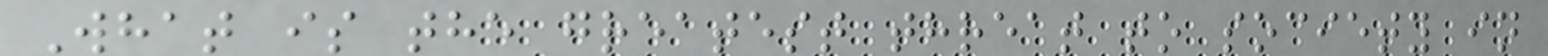What is the greatest threat to society in
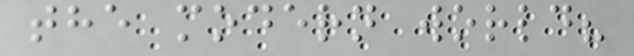the modern world?
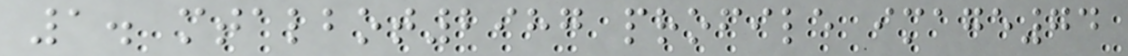1. mtalbot2987 profile image74
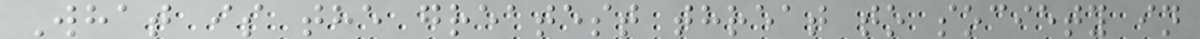What is the greatest threat to society in
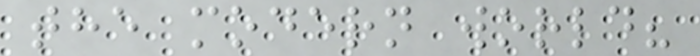the modern world?
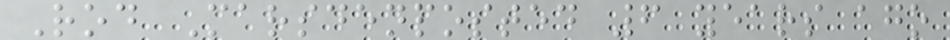Rod Marsdenposted 6 years ago
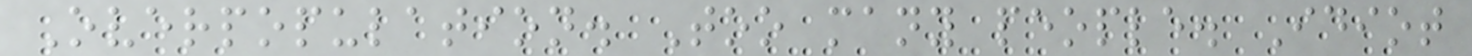Overpopulation. Too many people. Idiot
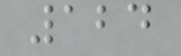124
